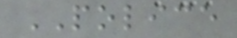POLICE
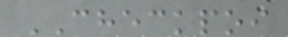CHECKPOI
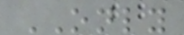ONLY
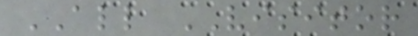ALL VISITOR
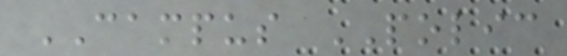CAMPUS POLIC
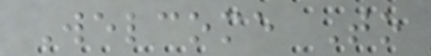Welcome To
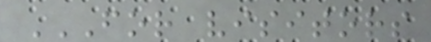FOR VISITORS
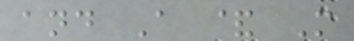and A & M
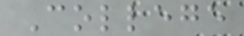College
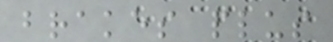brakes plus
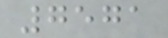7571
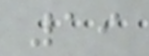19
